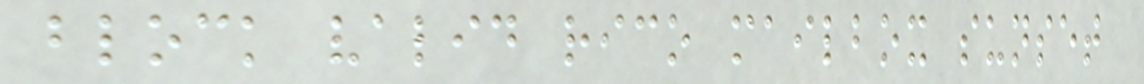block valid rico mailbox sunset
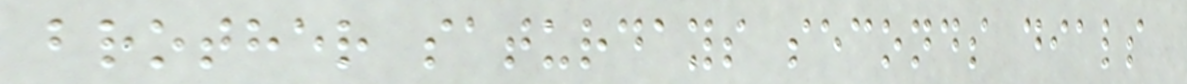brother saturdays seconds dials
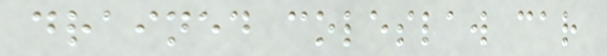drained coleslaw car
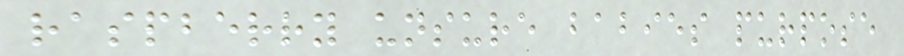raspberry unsure babies purpose
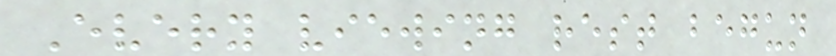Every viewing rest begun
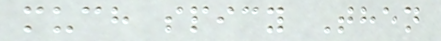much spicy Then
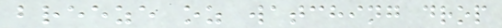breeze oz watching drop
